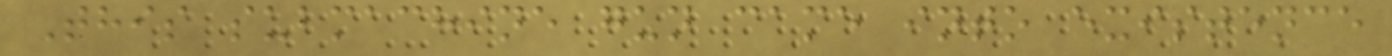This submachine gun came into existence
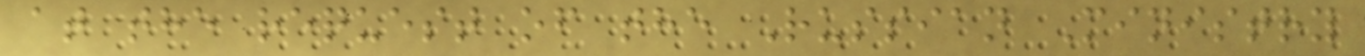at the request of the Russian Ministry
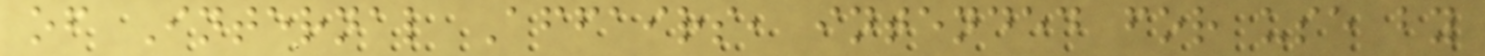of Internal Affairs, intended for use by
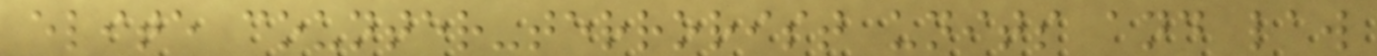elite counter-terrorist units and law
